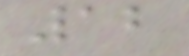12
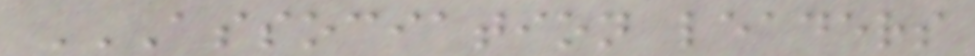ASSOCIATION LEADERS
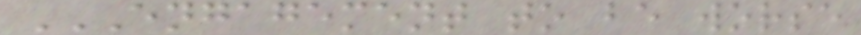ENGAGEMENT TO BE WORSE
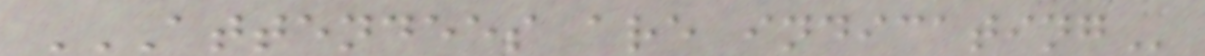ATTENDEES ARE INDICATING
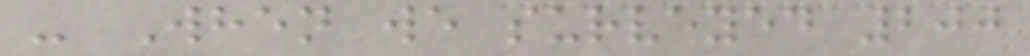- When we surveyed 200
